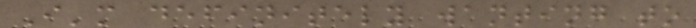I'm definitely wanting to
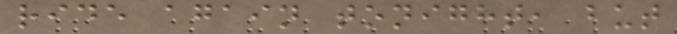ride again tonight, but
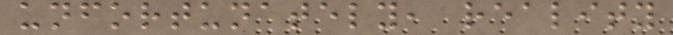unfortunately, reality
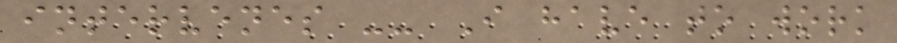intervenes -- I have to work
